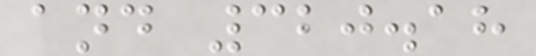and 320.18
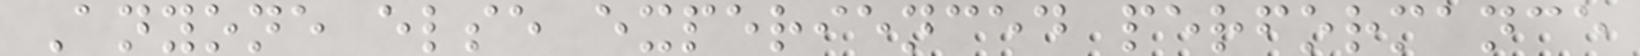Anyone else experienced performance
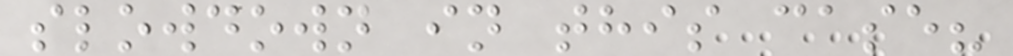slowdown in this case?
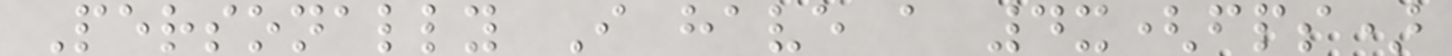Personally I have a 4x(fps)
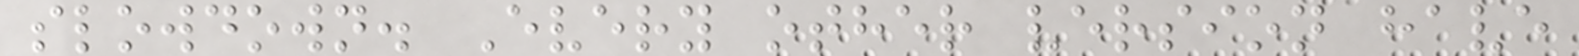slowdown. Every other version have
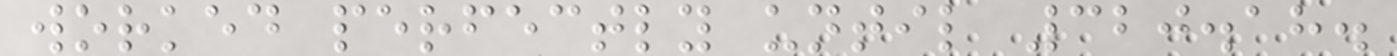worked perfectly until 320.18.
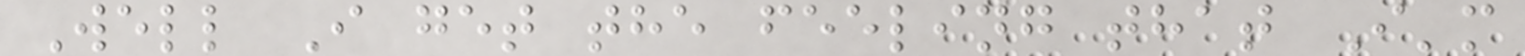Well I get the feeling that I'm
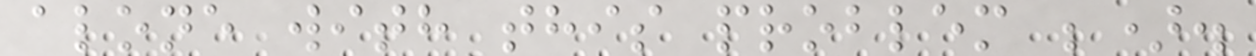alone with this problem ;).
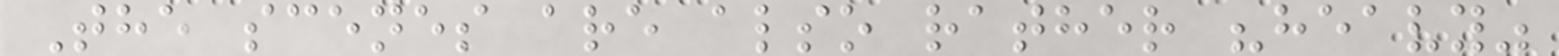The scenes are also rather "heavy"
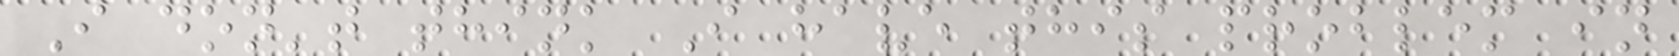I don't think I have this problem in
